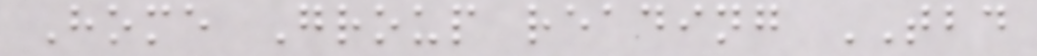Home Group reading TBD
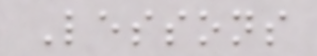Lessons
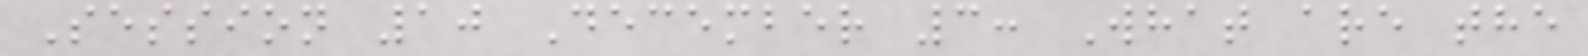Session 10 December 3: What are the
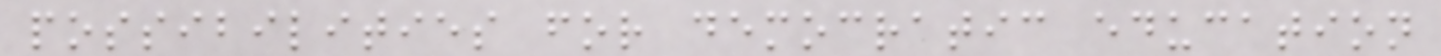possibilities for democratic education
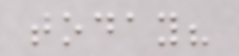today?
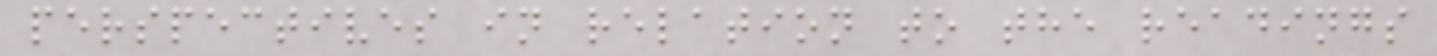perspectives in relation to the readings
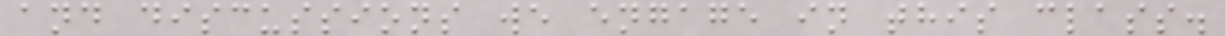and discussions we engage in this class.
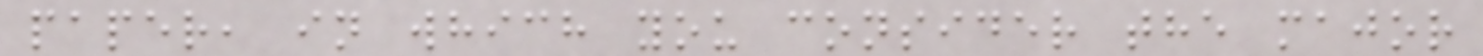paper, in which you consider the major
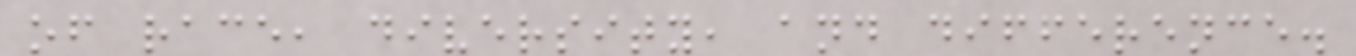of race, diversity, and difference.
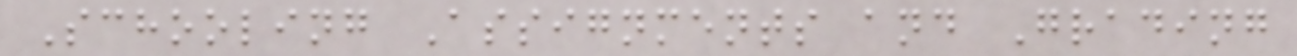Schooling Assignments and Grading
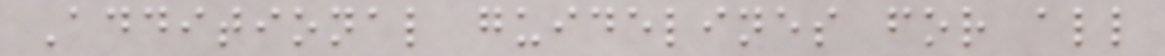Additional guidelines for all
